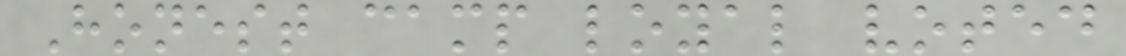Honest camp loyal voted
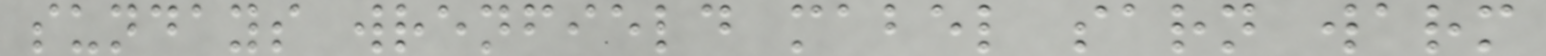sundays wrenfield mabel sarn warm
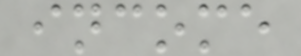income
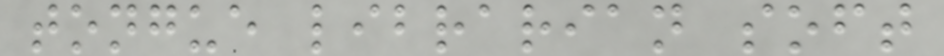tongue librarian soft
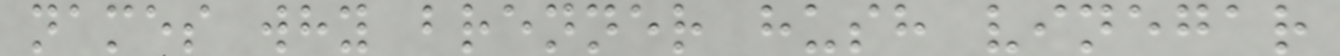names why brenner hush vinegar
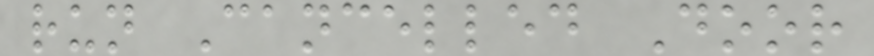run Cancelled Door
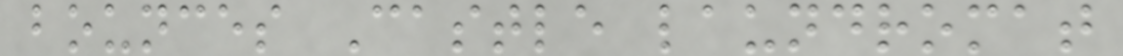bounces Castle laundromat
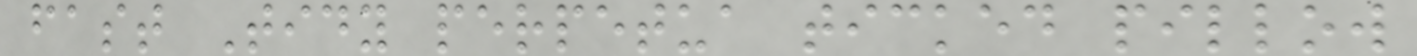fast Tidy perpetua ticked pillow
